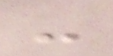-
